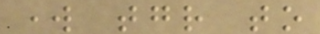work together to
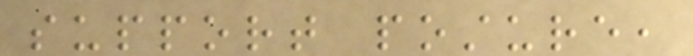support posture,
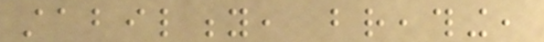stability, breathing,
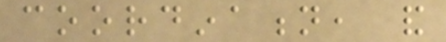coordination, and
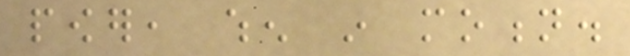power, when in motion.
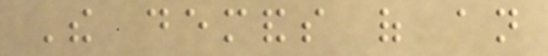The demands of an
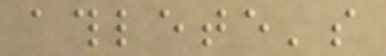athlete's
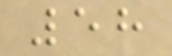58
